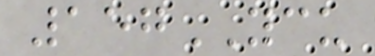157YCU
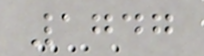1747
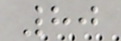80
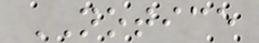NOTICE
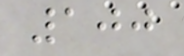100
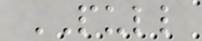PULL
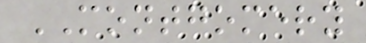MONTGOMERY
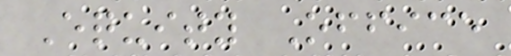Equity Office
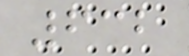632
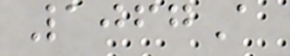1067A
